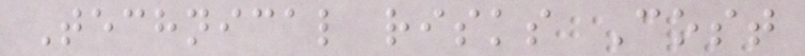Technical risks Cost
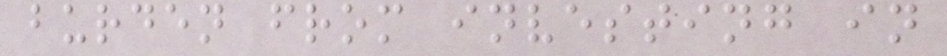burden from investing in
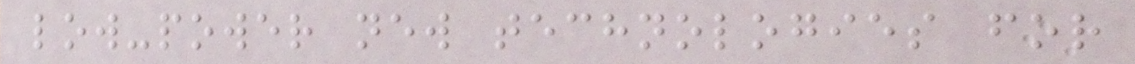low-power new technologies for
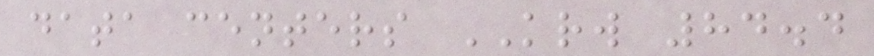data centers KRW 84.4
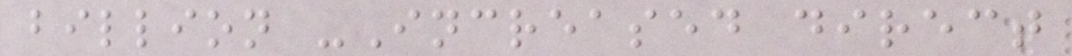billion -Increased direct
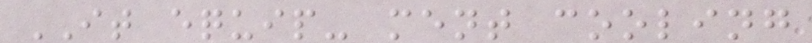IT equip- ment cooling
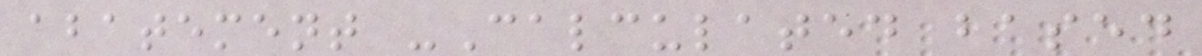abatement -Calculated based
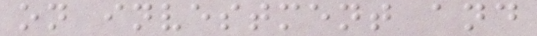on investment and
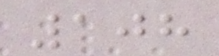108
